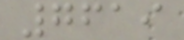7619
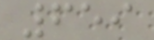659
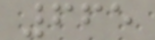665
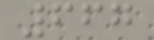667
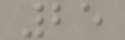25
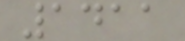1411
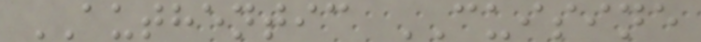AUTHENTIC CUISINE
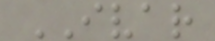IVAR
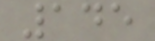145
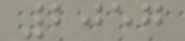2057
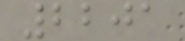2201
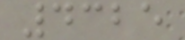4325
